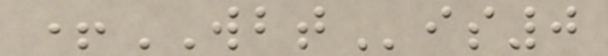+WBTis0
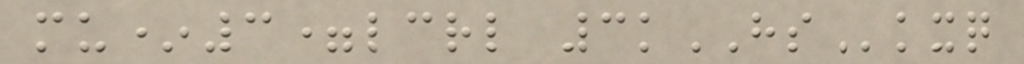mu*3=lcrl 3kHSkxq
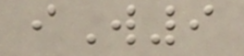iW9
